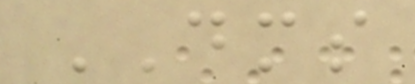DMS
